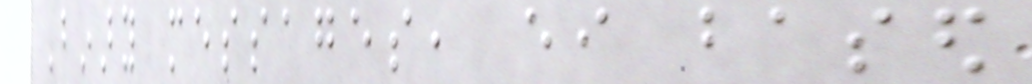Binary messages, either based
